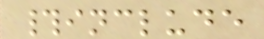#include
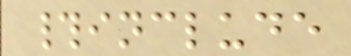#include
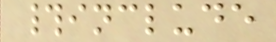#include
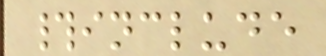#include
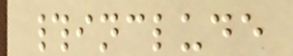#include
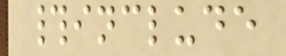#include
